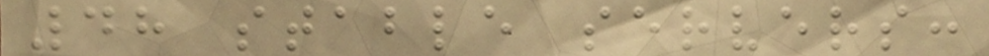48 stable servers:
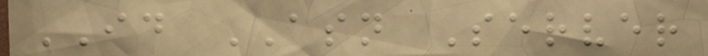ID ASN Server
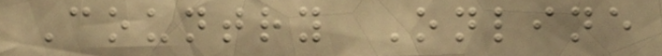Country Online
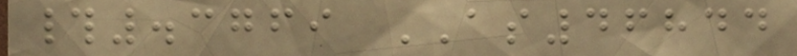#.3769 AS46844
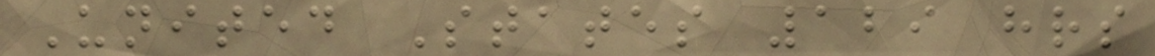United States 129 hrs
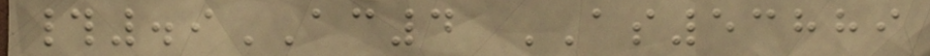#.9AC4 AS53889
